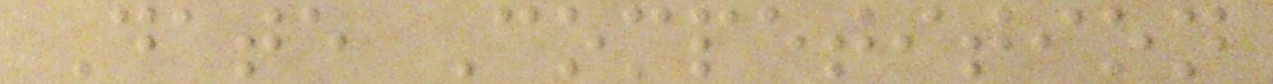Date Competition
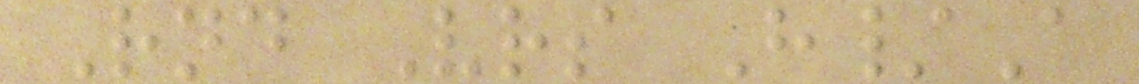Rnd Vrs H/A
